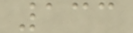133
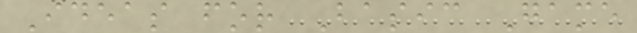Ideas for Basic Game
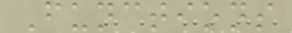Functions
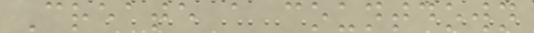Create a countdown
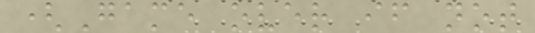(Game over if not
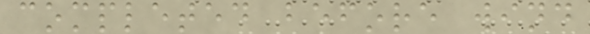completed before wind
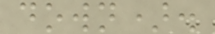down).
